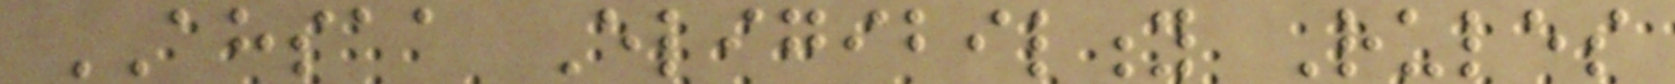AHSAA Eligibility Rules
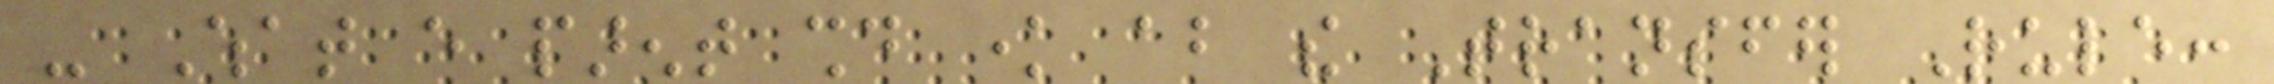- What every parent should know about the Transfer Rule:
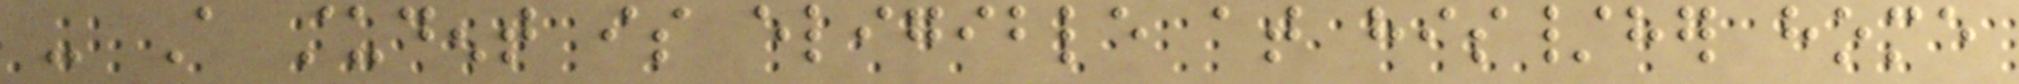- A student is eligible at his/her home
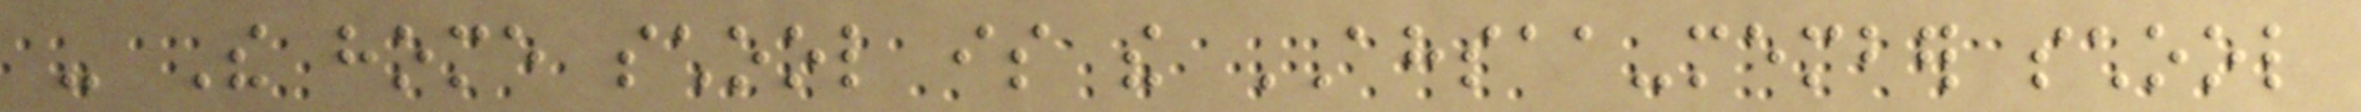- The home school is the AHSAA-member school
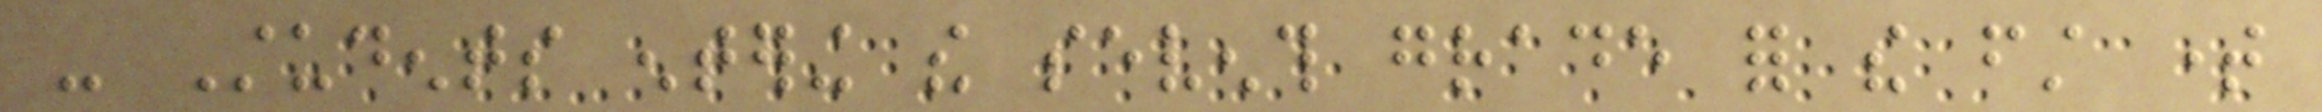- Students entering the seventh grade for the first time
